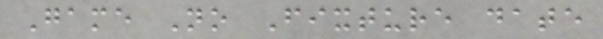Game No Fixture date
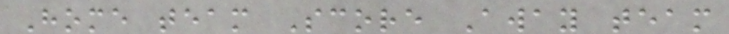Home team Score Away team
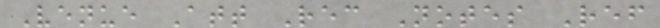Venue Att Rec Notes Ref
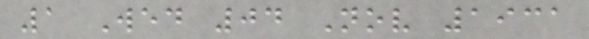1 Wed 04 Nov 1931
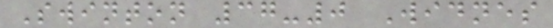Swinton 37-0 Widnes
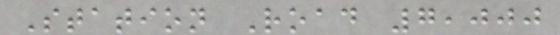Station Road 7,000
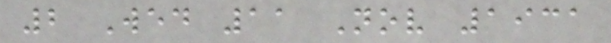2 Wed 11 Nov 1931
